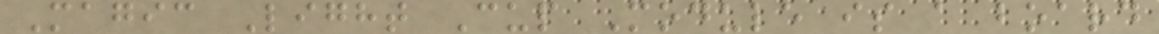Magic Light Cup Module is a board
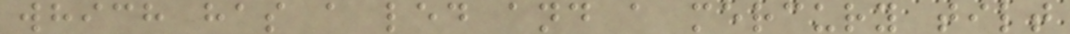which has a led and a mercury tilt
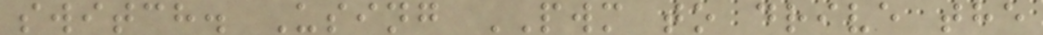switch. Using PWM to drive the
